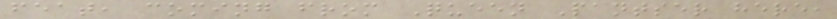feat, coming from Queen Pantser here,
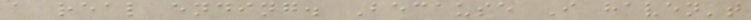a real ending. Because I haven't
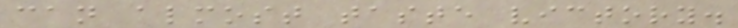can almost taste victory.
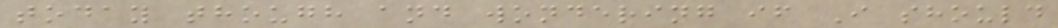today though and wondering if I should
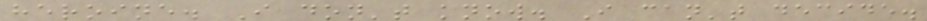heroine. I don't know. I can't decide.
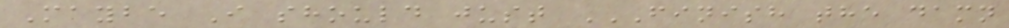Maybe I should just FINISH THE DAMN
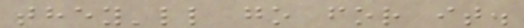they'll go for it.
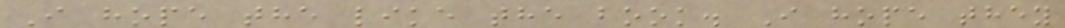I hope the like the book. I hope they
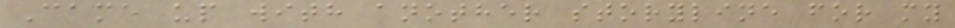Came up with another storyline for my
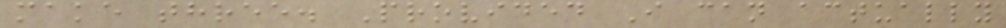make three. Provided I can actually
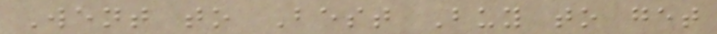Went to Best Buy to get
